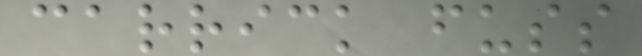carrick fuss
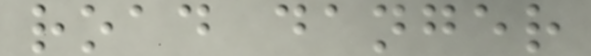road danger
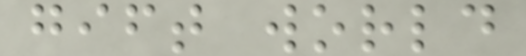gift world
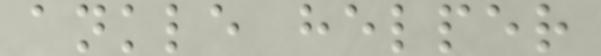ankle helper
